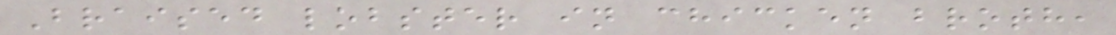Braised lobster in chicken broth,
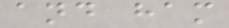and ham
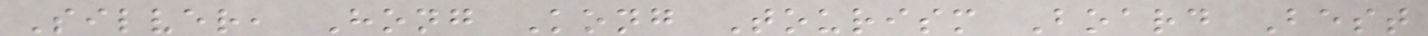Silver, Hong Kong Tourism Board Best
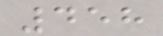458
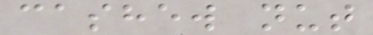cashew nut
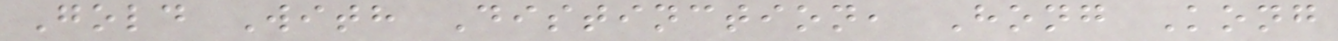Gold With Distinction, Hong Kong
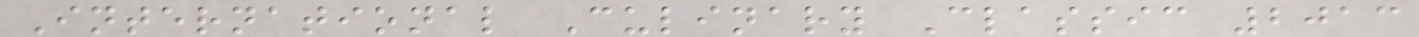International Culinary Classic 2013
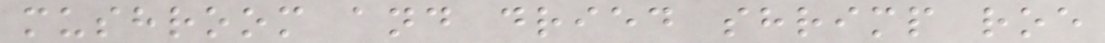mushroom and dried shrimp roe
